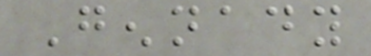Gennady
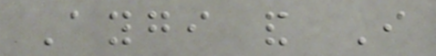Aygi and I
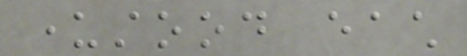understood each
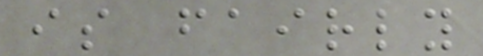is fairly
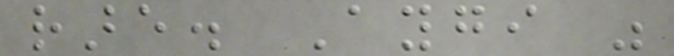rare. Aygi was
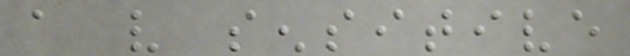a very sensitive
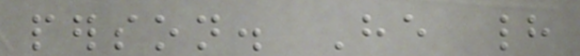person. He had
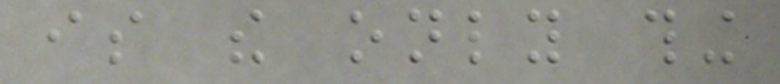is the only thing
